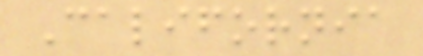California
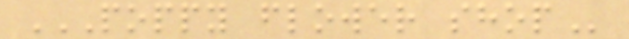POPPY FLOWER SHOP
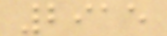2915
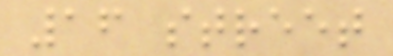16 street
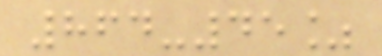864-45%
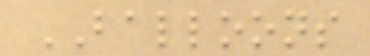BALLOONS
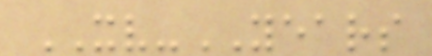XV-YEARS
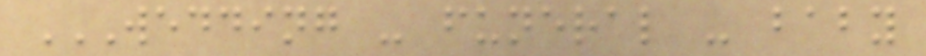WEDDING - FUNERAL - BABY
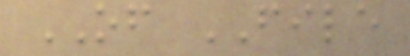OF FILE
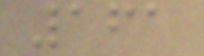161
